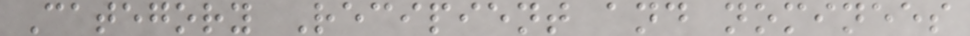Category Recipient and nominees
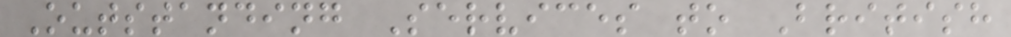Outstanding Services to British
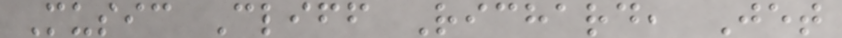Music Cliff Richard, Jet
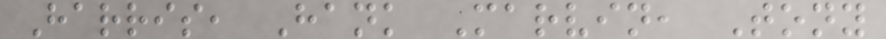Harris, Hank Marvin, Tony
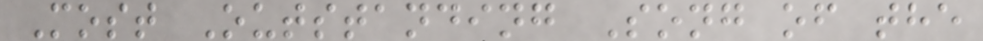Most Outstanding Song of the
